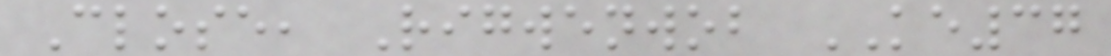Close, Rigwenwob KE37
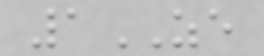1ZE
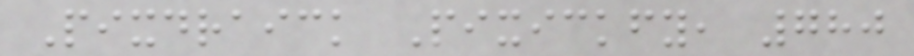Pixdraick Pixickfy, 780
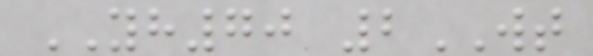YH70 2WT
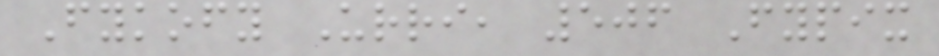Fykofy Urri, 506 Fypix
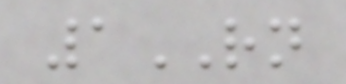1RN
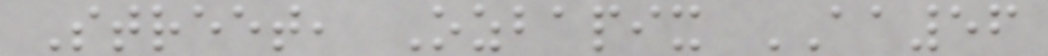Street, Ozbapix AA56
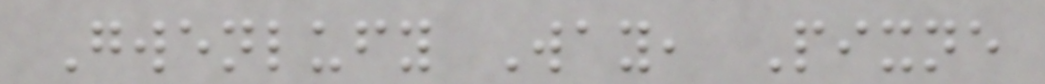Gwenlufy Way, Pixne
